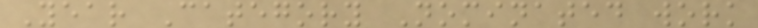Year Category Nominated work
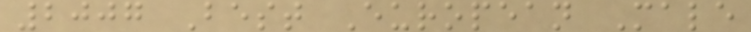2007 Best European Male
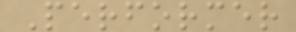Performer
